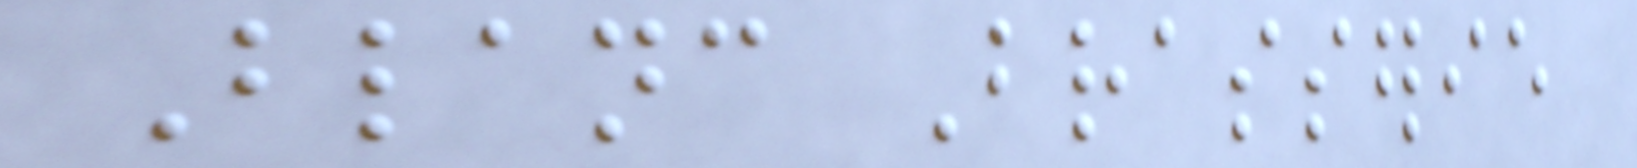Blanc Brasserie
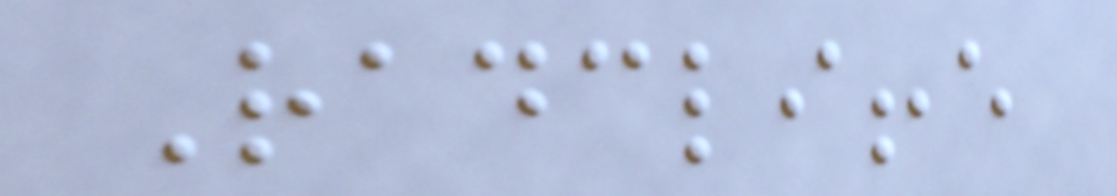Radcliffe
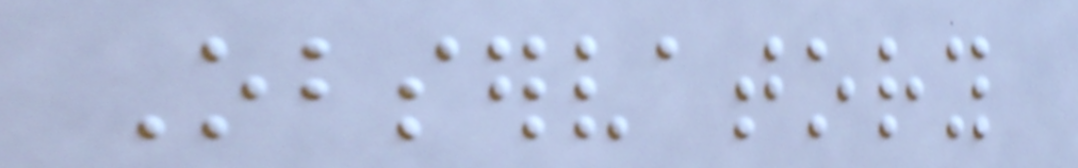Observatory
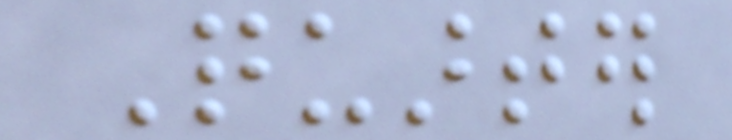Quarter
